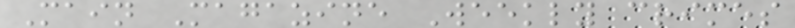Main Magazine Weekly crimes
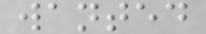wanted
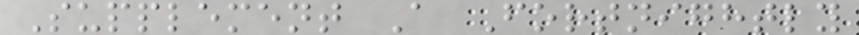Supplement A Fortnightly
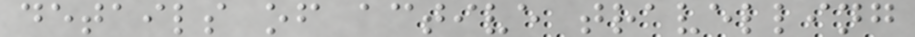details of active travelling
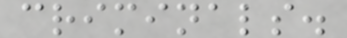criminals.
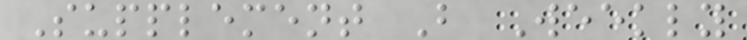Supplement B Weekly
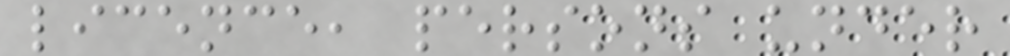licence, persons under
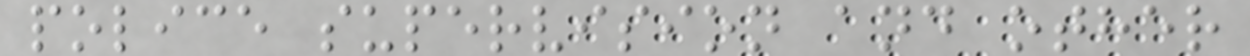police supervision and other
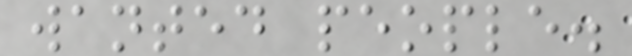wanted people.
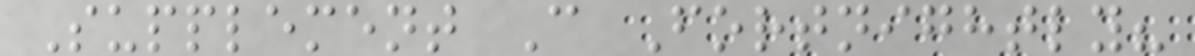Supplement C Fortnightly?
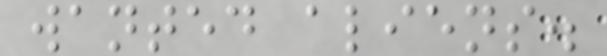wanted aliens.
